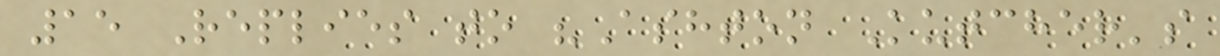15 Replies to "Ashton Kutcher's
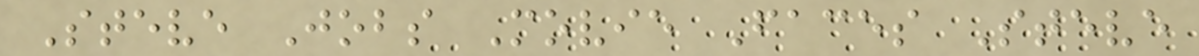Steve Jobs Movie Faces Steve
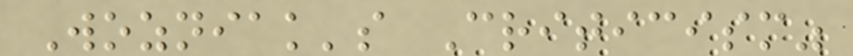Wozniak's Criticism"
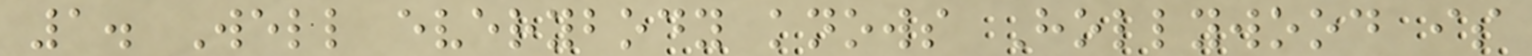1. Well everybody knows Hollywood is
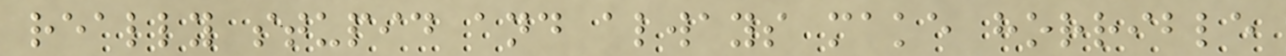really stupid and always make horrible
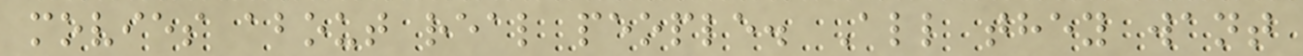movies about real people. All they want
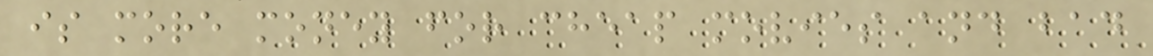is more money for cheap movies and bad
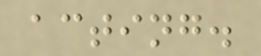acting.
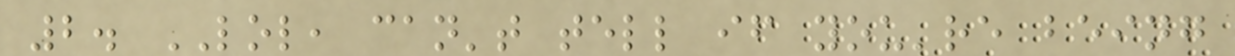2. LOL, can't tell if you're being
